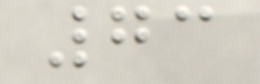73
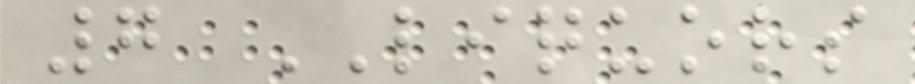7 LIQUORS
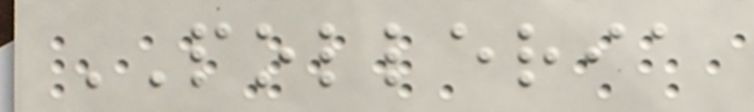POLLERIA
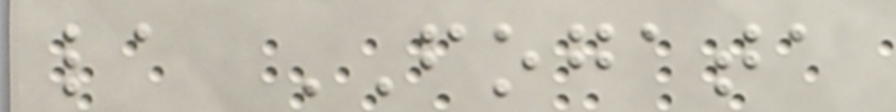la FOGATA
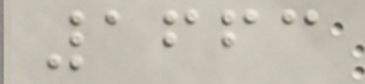1663
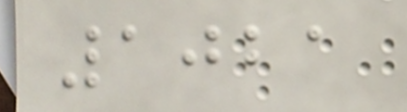1021
